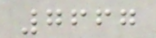7667
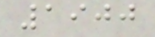1900
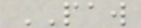PAW
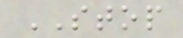STOP
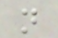n
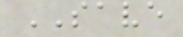SAVE
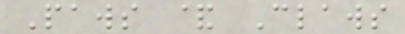Paws & Claws
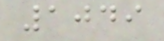1049
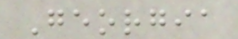Georgia
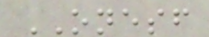ONESF
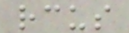rcus
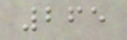265
